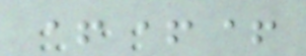+++
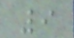9
